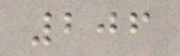206
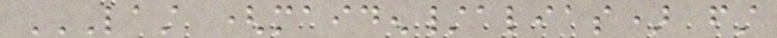LAST (MAIDEN/ALIAS) FIRST
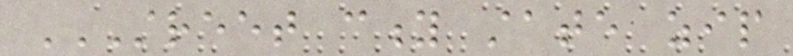STREET CITY STATE ZIP
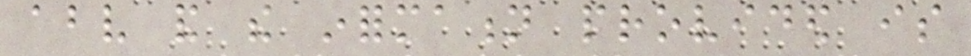above and the information provided is
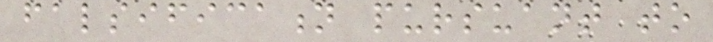falsification pursuant to
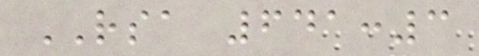RSA 641:3
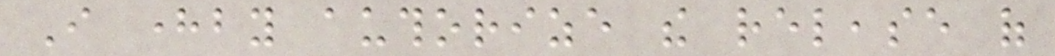I hereby authorize the release of
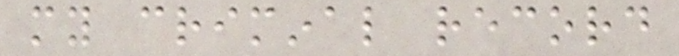my criminal record
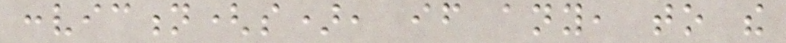conviction(s), if any, to the
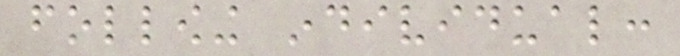following individual:
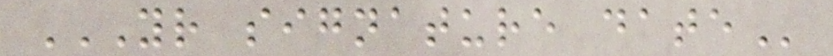YOUR SIGNATURE DATE
